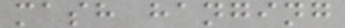mash hanging
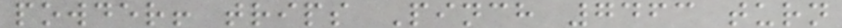powder! trips Pinch 7463 turn
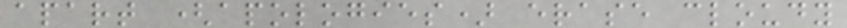apart (apologies) erase cloudy
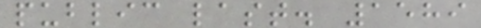public last. 1589
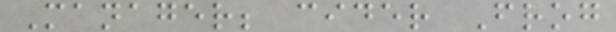Manager; cider Frog
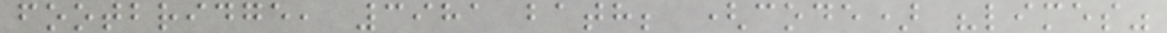footbridge, 3981 bath; (code) "limes"
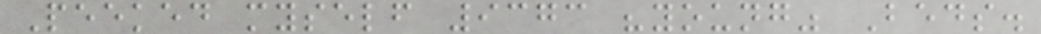Peeked myself 9373 "young" Beds.
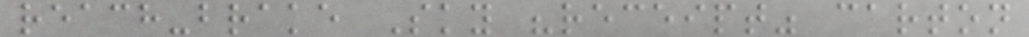reach-brake Sky "receipt" carton
